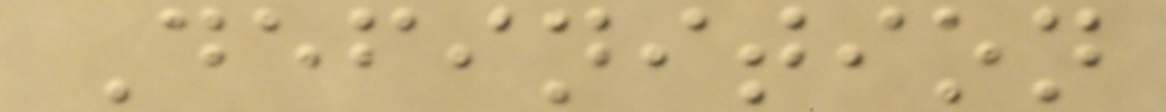Definition
